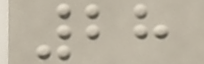28
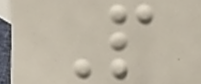P
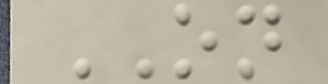ON
